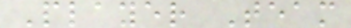Player Team
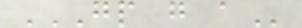GP G A
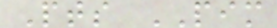Pts PIM
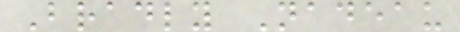Bradly Nadeau
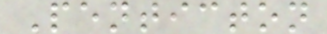Penticton
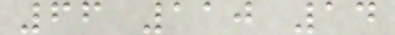66 110 14
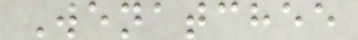Wenatchee
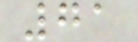71
